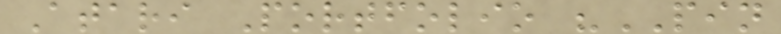Atari Portfolio "PIN
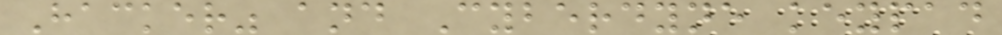Hacker" and Cyberdyne keypad
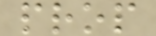prop
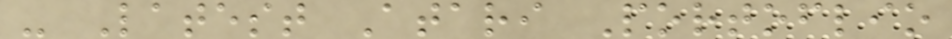- Latest Atari Portoflio
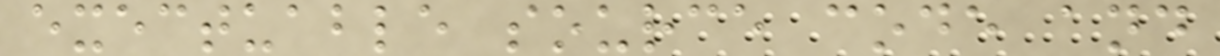exectuable source code and
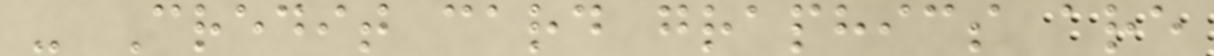- Credit card graphics are
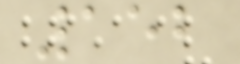152
